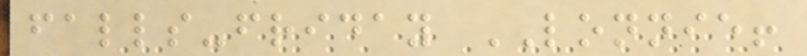falls-friday LONNIE!
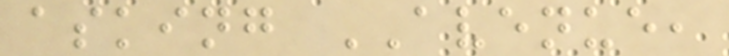asking AVENUE,
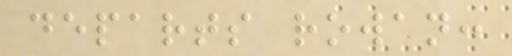departs rowan:
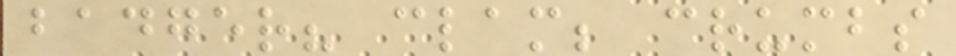badger? clam; crumbs
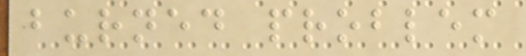burned problem
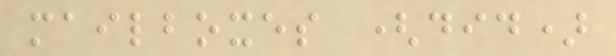mailboxes (did)
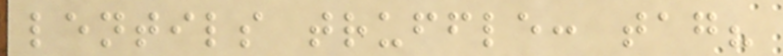lentils truffle: tag?
